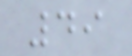49
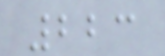223
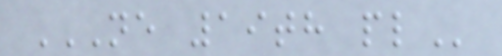NE 19TH PL
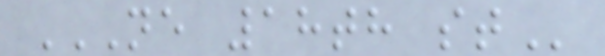NE 18TH ST
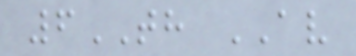6TH AV
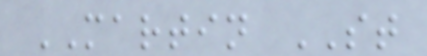MARTIN ST
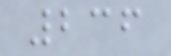236
